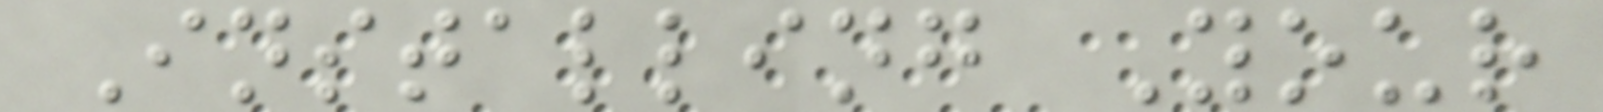Installing Your
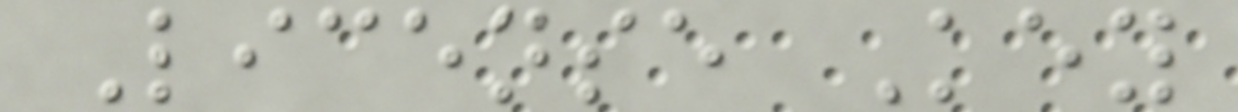License Key
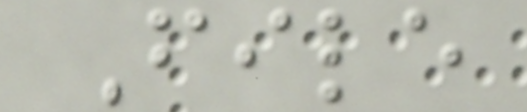File
